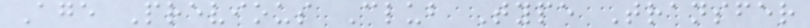Age Previous Club Type Transfer
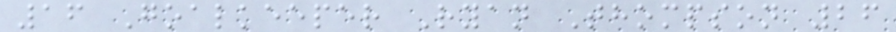16 Goalkeeper Ryan Thompson 26
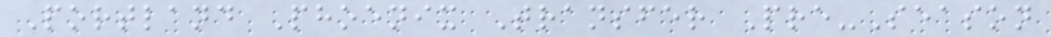Portland Phoenix Transfer Pre-Season
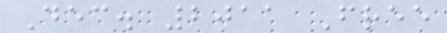Dec. 2011 Free
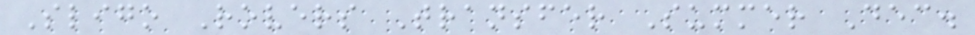Sligo Rovers Transfer Summer Dec.
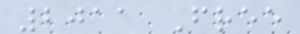2011 Free
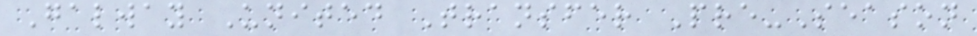Galway United Transfer Pre-Season
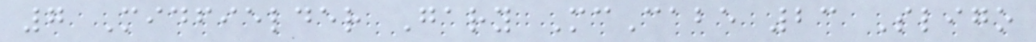7 Midfielder Gary McCabe 23 Sligo
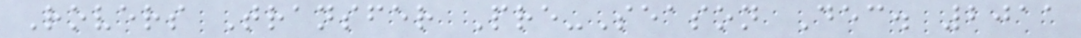Rovers Transfer Pre-Season Dec. 2011
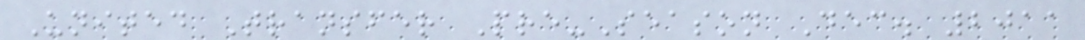United Transfer Pre-Season Dec. 2011
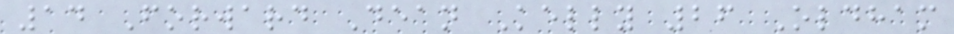14 Forward Dean Kelly 26 Oldham
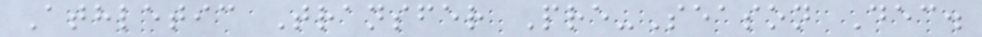Athletic Transfer Pre-Season Dec.
